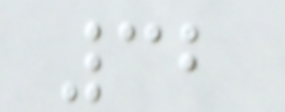32
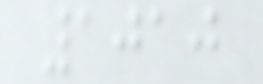1010
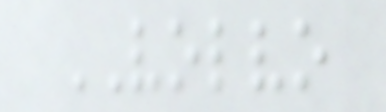VOLVO
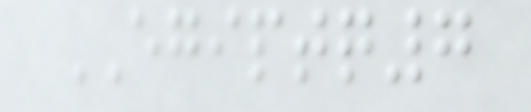EGIPTQ7
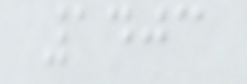1403
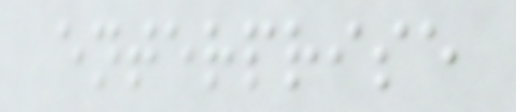enterprise
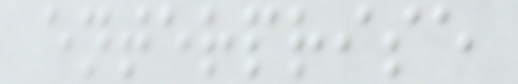enterprise
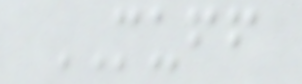MUFF
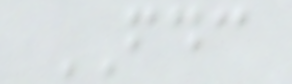FDC
